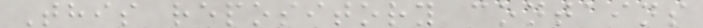This repository contains
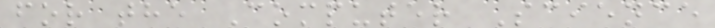for the Computer Science
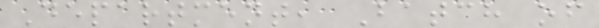Department, Batch of
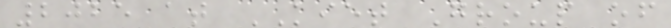2025 at KIET Group of
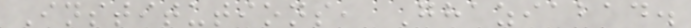Institutions, Ghaziabad.
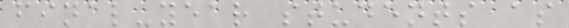final-year students as
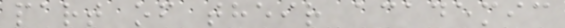part of their academic
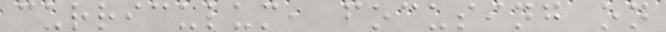curriculum, focusing on
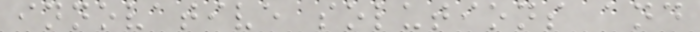innovative solutions and
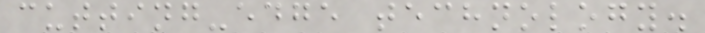cutting-edge technology.
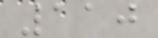110
